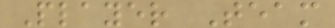Player Team
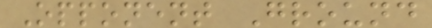Opponent Ground
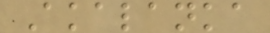Akalanka
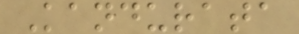Kandurata
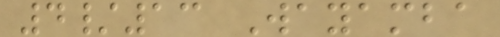4/13 Wayamba
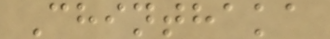Chinthaka
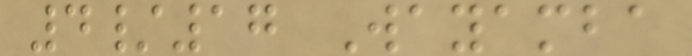4/17 Wayamba
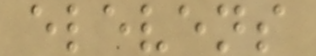elevens
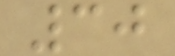30
